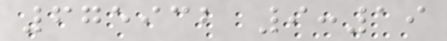675932 9:19
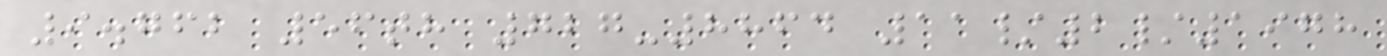9.762 56th 727-8864 11/2/1978
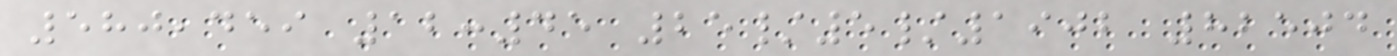580,459 12:45 25/5/1902 82504
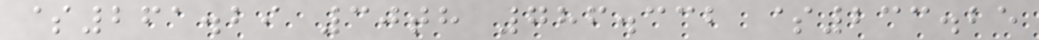$261.29 30th 786.332 $233.25
